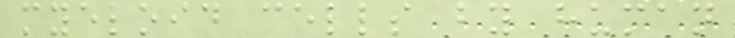myeloid cells by human
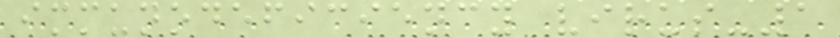immunodeficiency virus-1
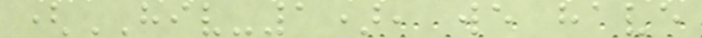(HIV-1), we have
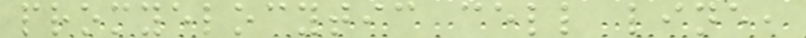promyelocytic cell line,
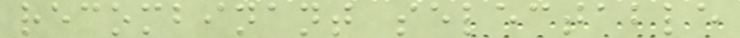recombinant selectable
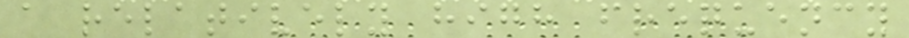a relatively high frequency
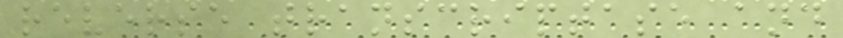reverse transcriptase and
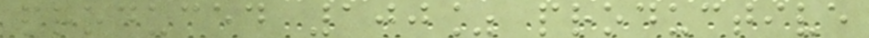produced 100% productive
